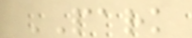PARK
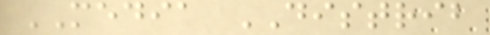MEDIA DISTRIB
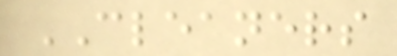CLEANERS
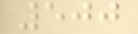500
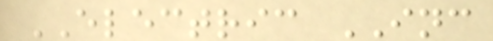ELECTRIC INC
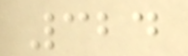324
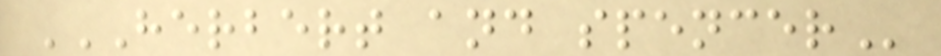HERBERT AND SPENCER
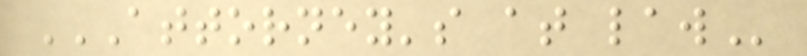ATTORNEY'S AT LAW
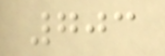703
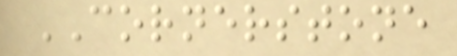CORNERSTONE
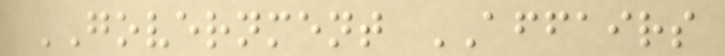GOVERNMENT AFFAIRS
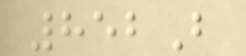852B
